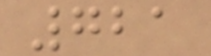721
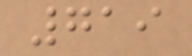719
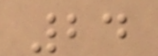24
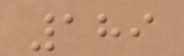189
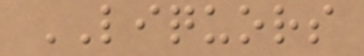LIQUORS
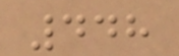448
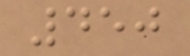450
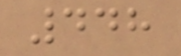448
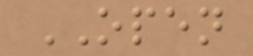OPEN
